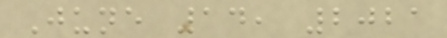June 14, 2021
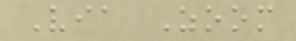Via Zoom
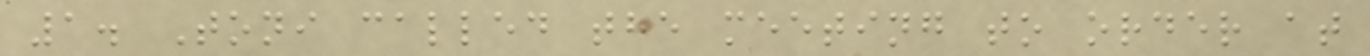1. Toni called the meeting to order at
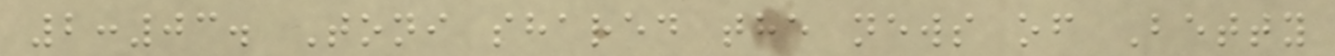2:03. Toni shared the news of Betty
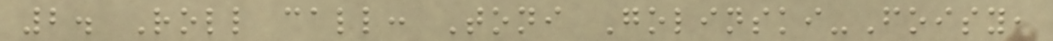2. Roll call: Toni Golinski-Foisy,
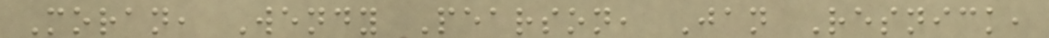Moran, Wendy Pearson, Jan Resnick,
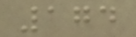174
